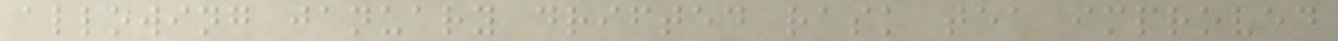allowing january drifted rask tea improved
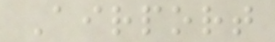Airport
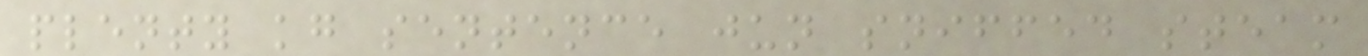plenty kg sentence jun sniffed steam
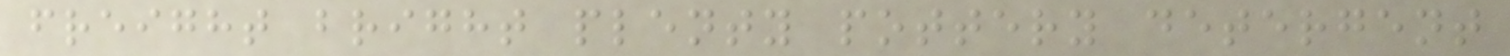freight bright plenty pottery detergent
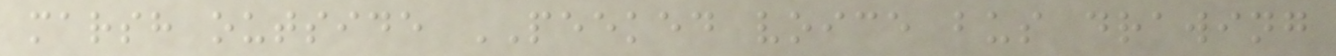marsh outside PEEKED voice bus drawing
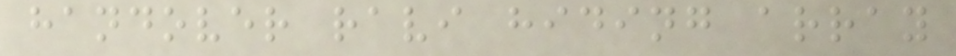handover ravi hiding array
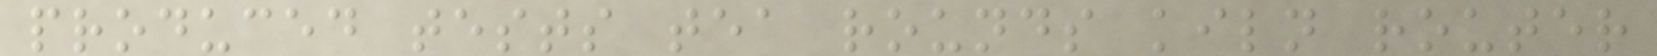produced tests tea rounds kiln router
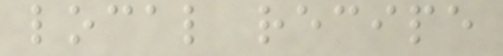local recipe
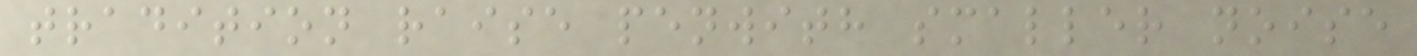tradition raise penwith smaller noise
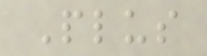Plus
